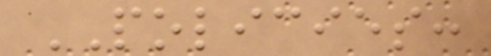POLICIES:
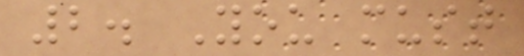2. You must
